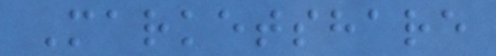Marketshare
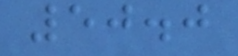50.0
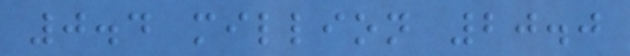0.4 million 20.0
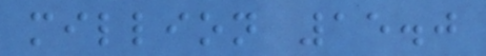million 15.0
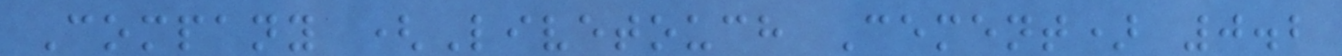Company (Livetouch Cement) 0.2
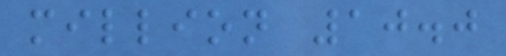million 10.0
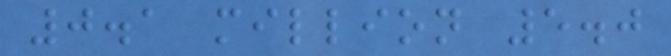0.1 million 5.0
